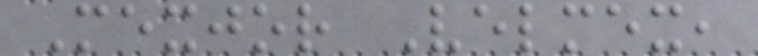Mexjor Velmex,
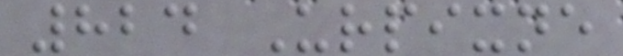824 Urpixne
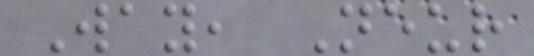Way, Neur
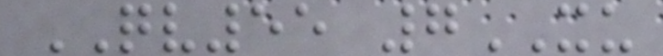QV55 7XU
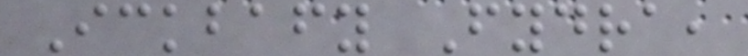Ickbafy Fydra,
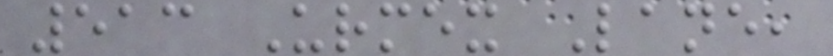513 Urmex Lane,
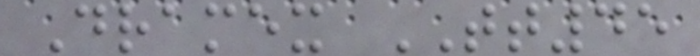Dramex TT45
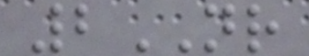2NR
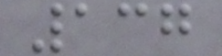137
